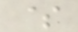$
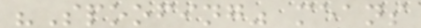"Spoofing" means
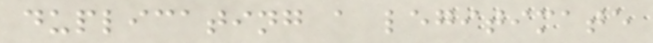duplicating a legitimate
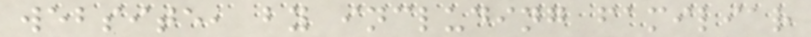website, by including familiar
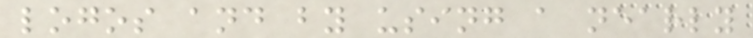logos and by using a nearly
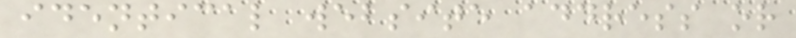identical website address or
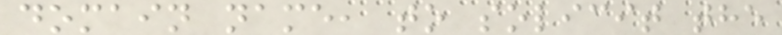domain name, to solicit the
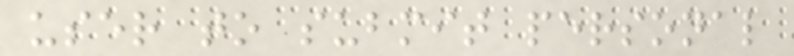user to submit personal
